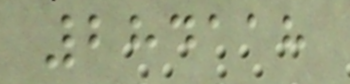284118
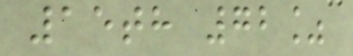15th 72%
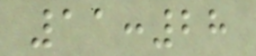11:28
